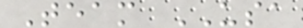Team USA
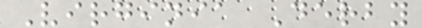Virginia Derby
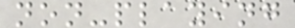non-playing
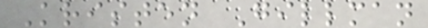Kristen Gillman
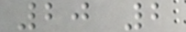20 2
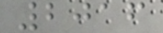2016
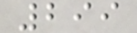299
